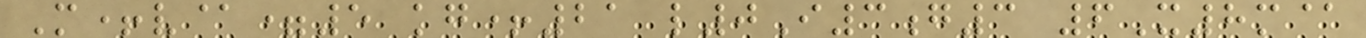M+v@=5 kg+21 l0I3g3 6X8m@
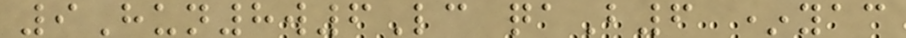9Hun8w6Lc qaB6 *yac
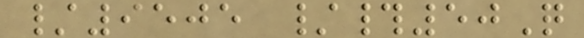/9505 /#50Q
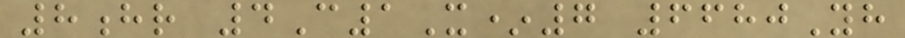8hr 4C1X*7 6680Yh
